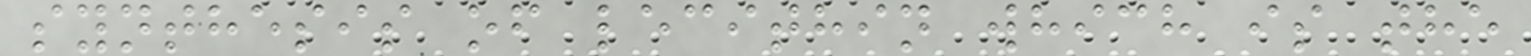synthesis of lecithin which is the
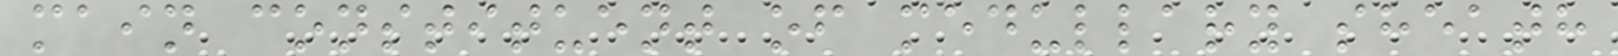main constituent of medullary sheath
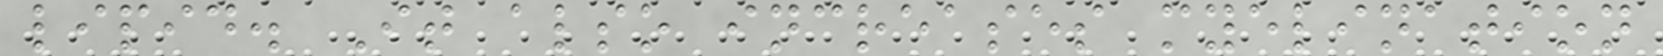lipid. It also increases myelination
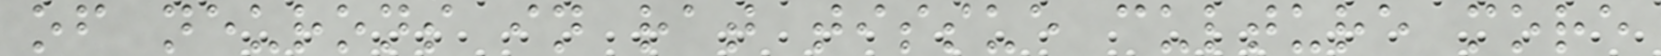of neurons in rat tissue culture more
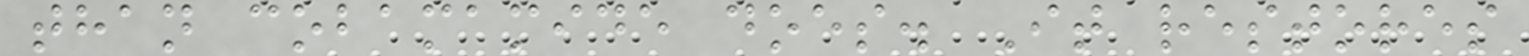than cobamamide does. It restores
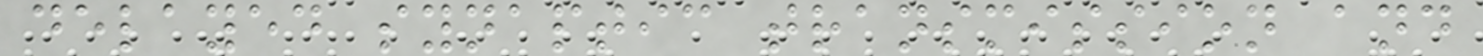delayed synaptic transmission and
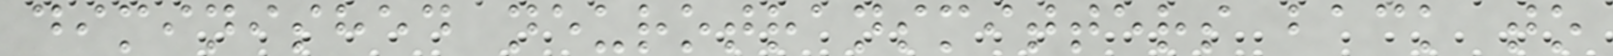diminished neurotransmitters back to
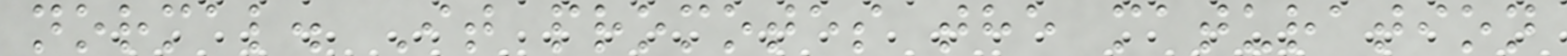normal. It promotes the maturation
